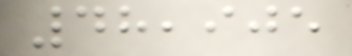48,905
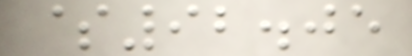$92.05
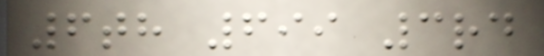6th 699 3rd
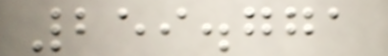259.771
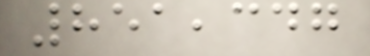851,347
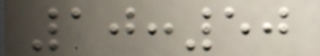10:50
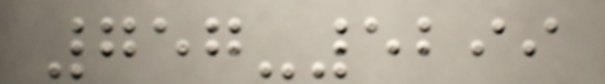757-5299
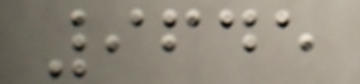9645
